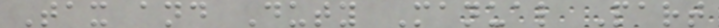Tax and Duty Manual Part
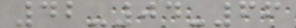42-04-66
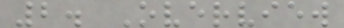2. Overview
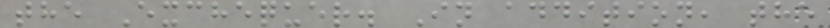the Exchequer. In addition, the
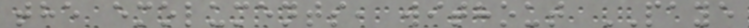the emoluments, without PAYE
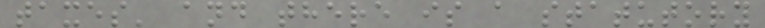taxes' and there is a statutory
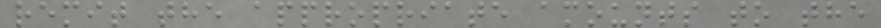remit the appropriate amounts to the
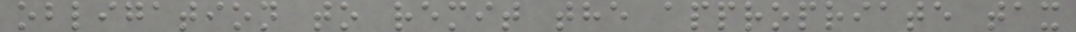obligation to remit the appropriate tax
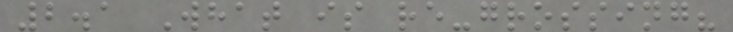2.1 What is re-grossing?
